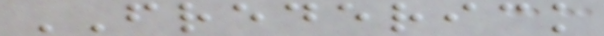FREDERICK
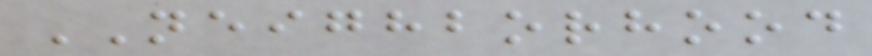NEIGHBORHOOD
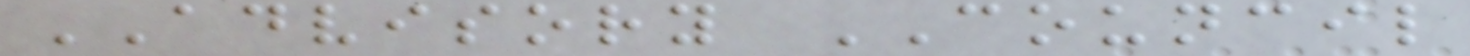ADVISORY COUNCIL
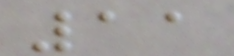11
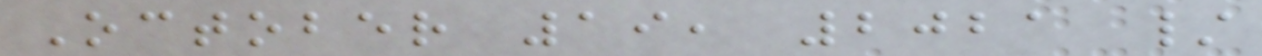October 19, 2021 /
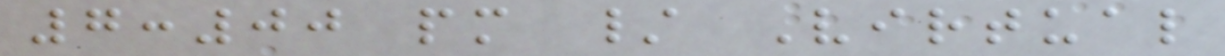7:00 pm / Virtual
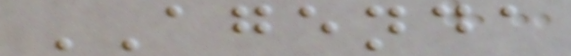AGENDA
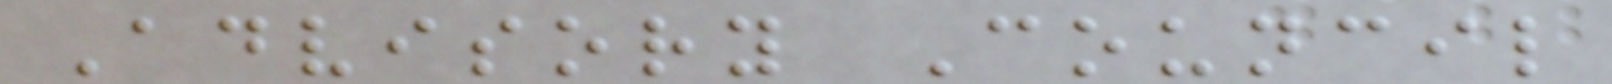Advisory Council
